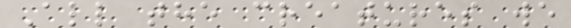All the creatures we
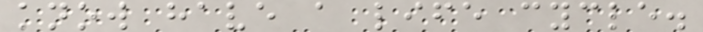know have a life cycle.
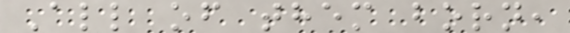All of them born,
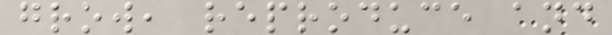grow, reproduce and
